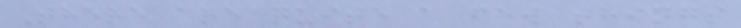There are quite a few things
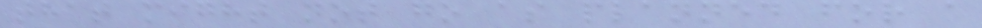that might not go as planned for a
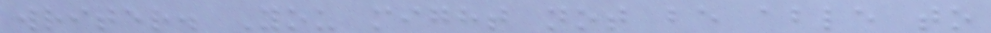writer. You might not be able to
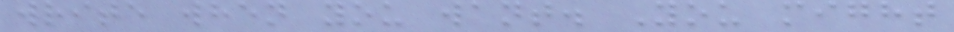write when you want. You might
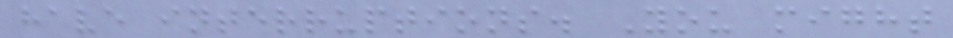have interruptions. You might
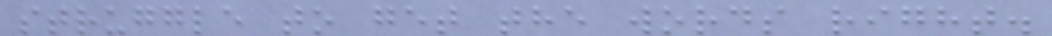struggle to get the words right.
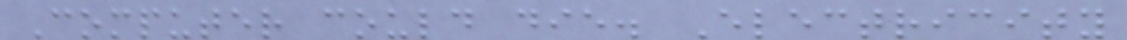Computer could die. Electricity
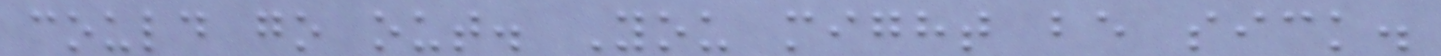could go out. You might be sick.
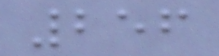256
